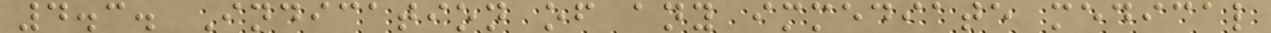4.3. Indication of any immediate medical
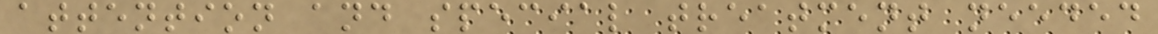attention and special treatment needed
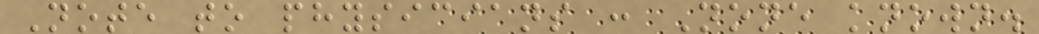Note to physicians : None known.
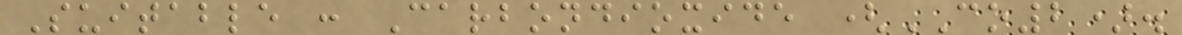Suitable : Carbondioxide (CO2).
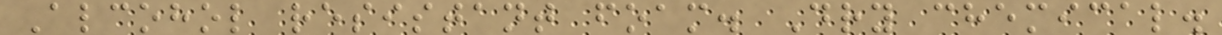Alcohol resistant foam. Dry chemical.
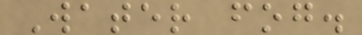Water fog.
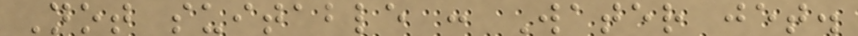Not suitable : Water jet.
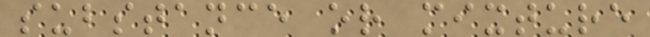substance or mixture
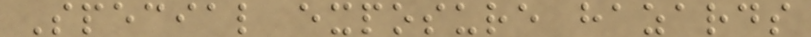Special exposure hazards
